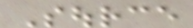Source
